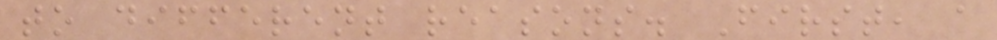to different reasons. First, a
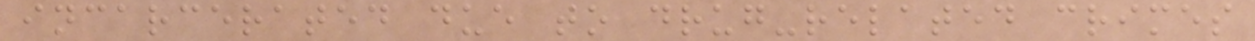incarcerated due to drug-related crimes
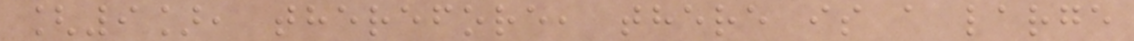[9], therefore, there is a large
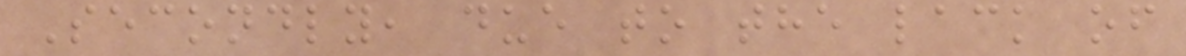Secondly, due to the lack of
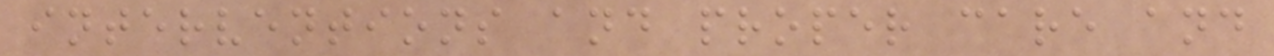interventions and proper care and
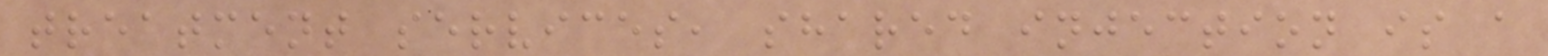treatment services, shared injection is a
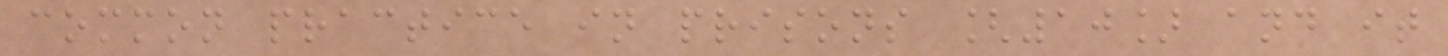common practice in prisons [10] and it
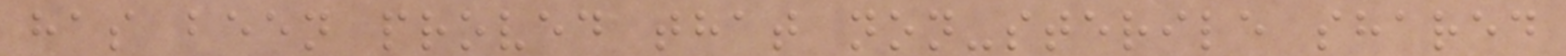has been proved that non-sterile shared
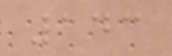143
